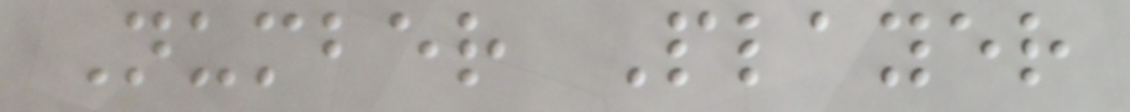Number Player
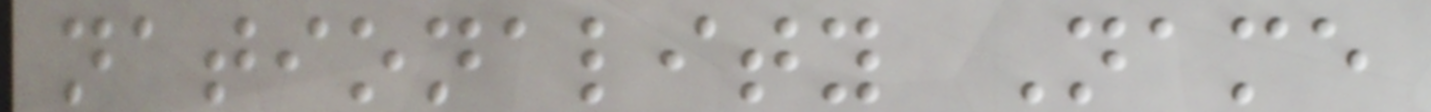nationality Name
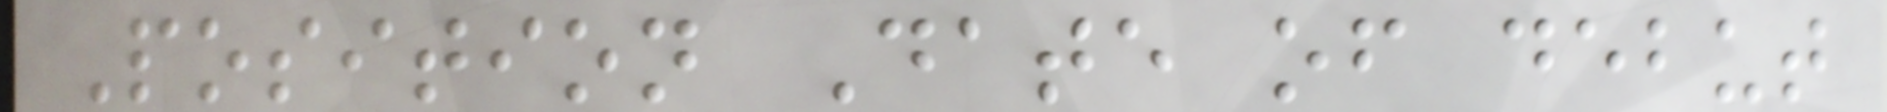Position Date of debut
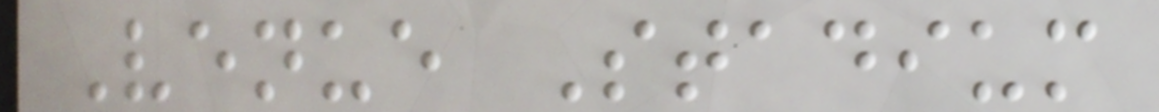Venue Stadium
